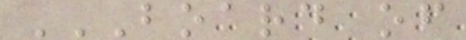BOARD OF
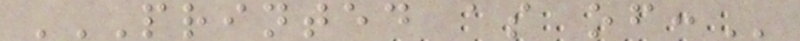PRINTED AS OF:
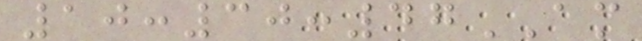10:30:47AM
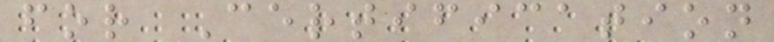for Certification
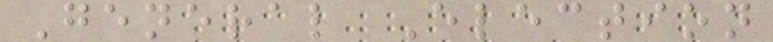General Election
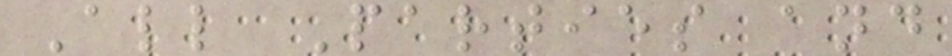All Parties and
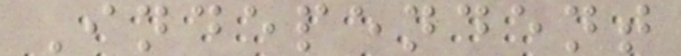Independent
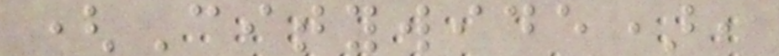(Citywide),
